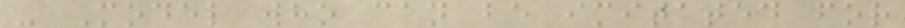- Model who can be imitated for
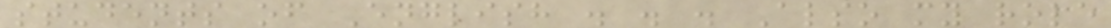students of English . . . Also my role
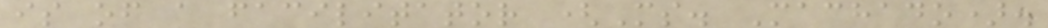is of a facilitator (Ms. Machado).
